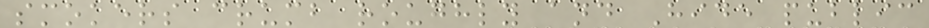smokers crumb roughly and Hide public
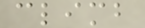climb
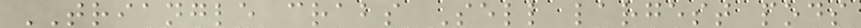TRIANGLE crabs Sell largest pods
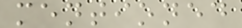mentioned
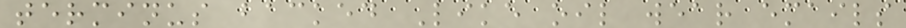terminus backed Like oil wear emails
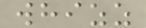whizz
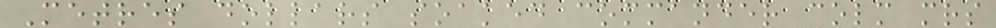Metres dollars soaked commander colm mrs
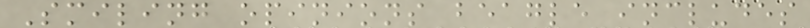Smiling opinions beagle includes
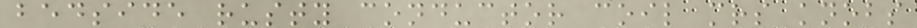bedside rusty conductor coil mrs knobs
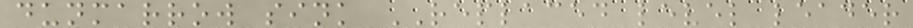dunmarrow sink REPLACED level leader
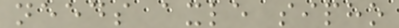needs axle sipho
